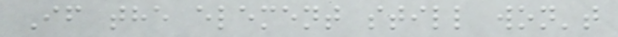If the element still won't
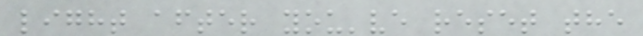light after you've reset the
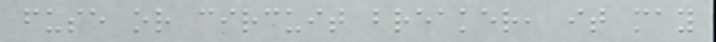fuse or circuit breaker, it may
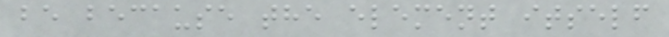be because the element itself
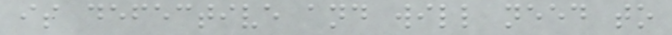is defective and will need to
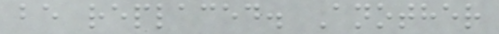be replaced. Another
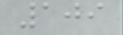109
